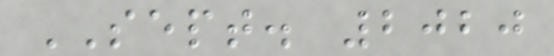SEPT. 2020
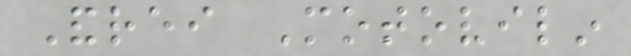Andrei Motovilin
